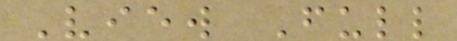View Full
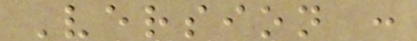Version :
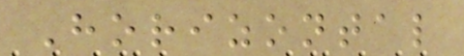Horizontal
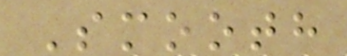Smooth
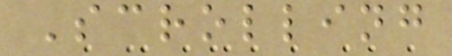Scrolling
